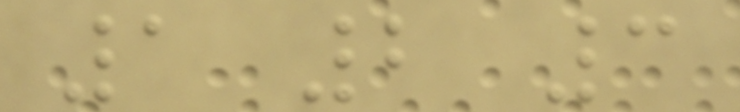1 2 3
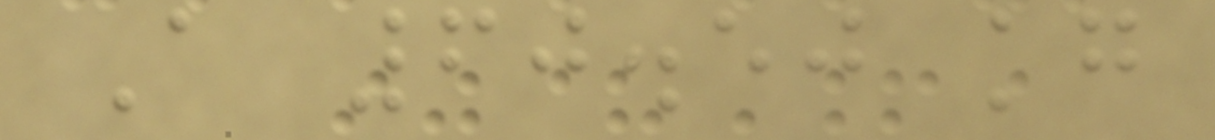A 60.50 kg
